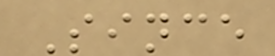Since
